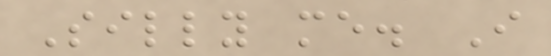Silly me. I
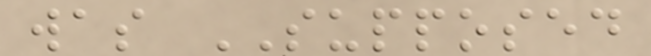was SUPPOSED
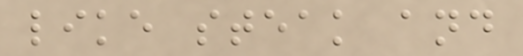like steak and
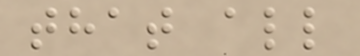that all
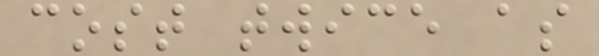cost twice as
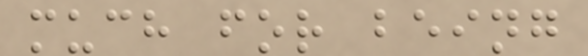much for being
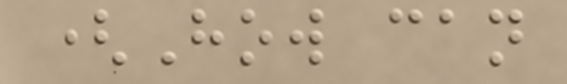(How can
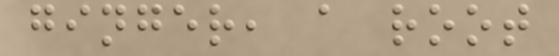ginger, a root
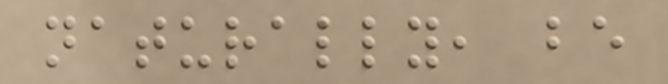naturally, be
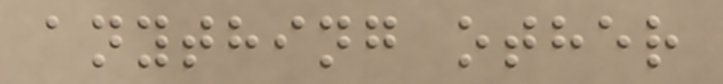anything other
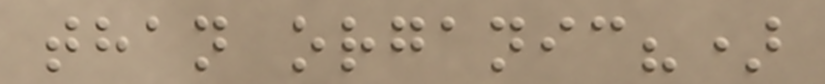than organic?)
